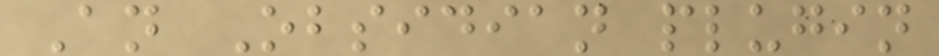An Obsidian plugin
